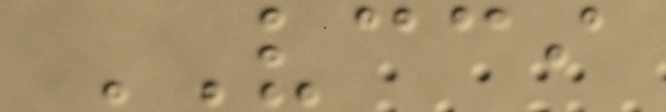VCCI
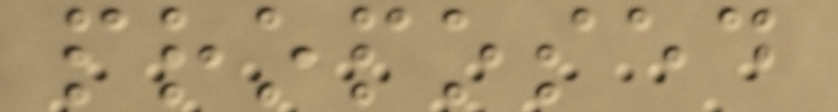proposed
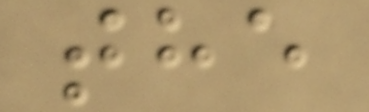the
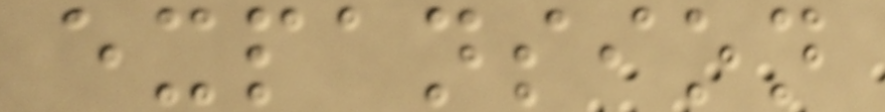expansion
